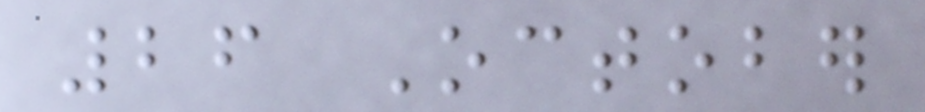26 October
